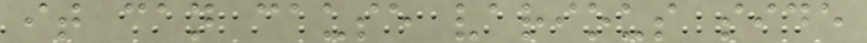it can cause various side
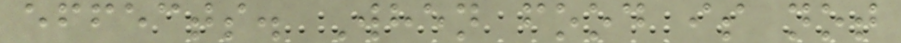effects. When food is not
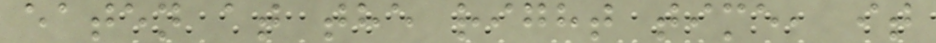eaten at the right time, it
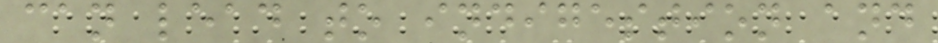can lead to indigestion and
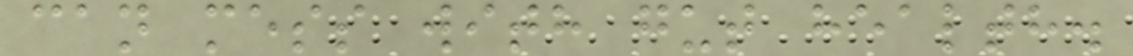can mess with gut health.
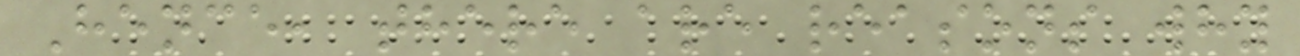Hence, there are reasons why
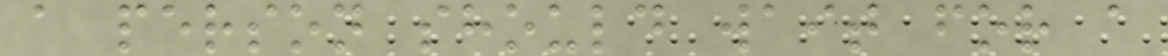a person should wait for a
